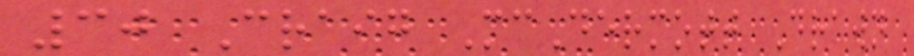30 Craig McDermott Drawn
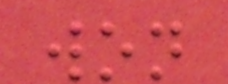won
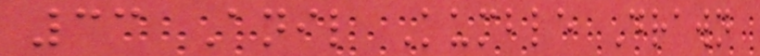33 Anil Kumble Drawn
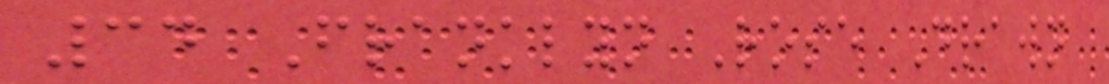34 Franklyn Rose Drawn
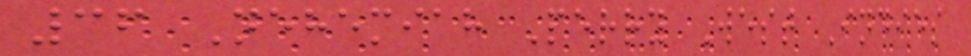36 Nehemiah Perry West Indies
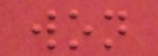won
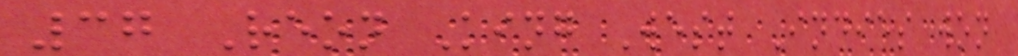37 Reon King West Indies won
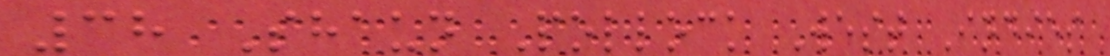38 Shaun Pollock West Indies
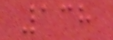138
